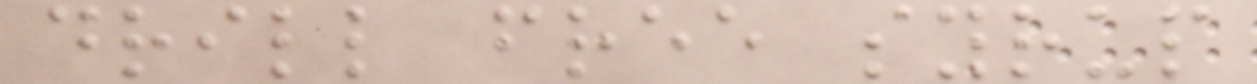drill free syrup
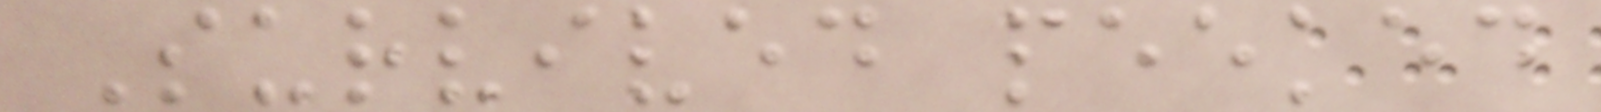Survived peeked
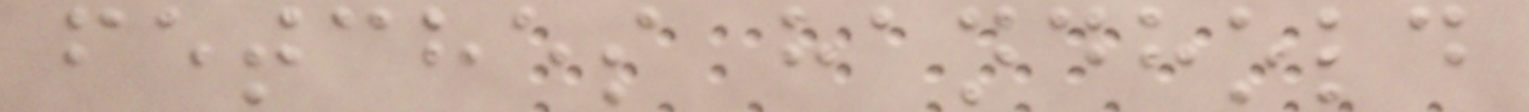fetches handhold
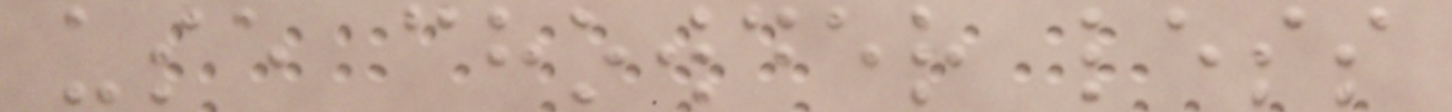use chowder less
